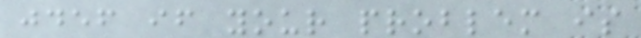jdef if your problem is
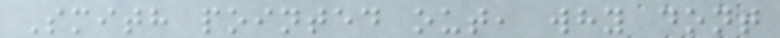Smith pointed out, why dont
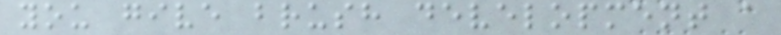you give brush development a
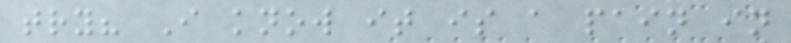try? I know it is a pain in
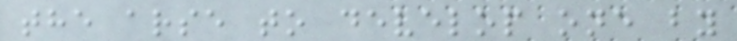the arse to develop one by
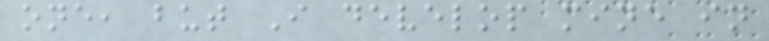one, but I develop mine in
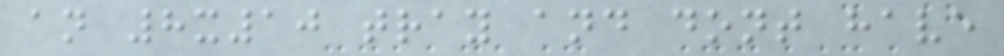an 8x10 tray and dont have
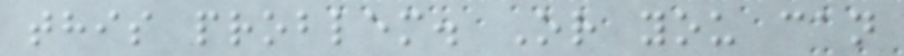this problem. Or you can
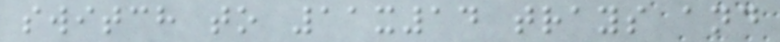switch to 11x14 trays and
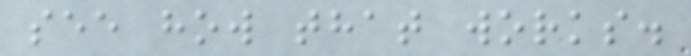see how that works.
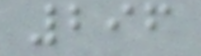296
